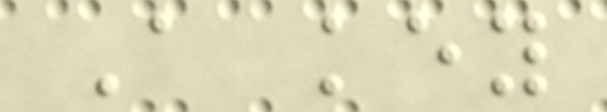A key
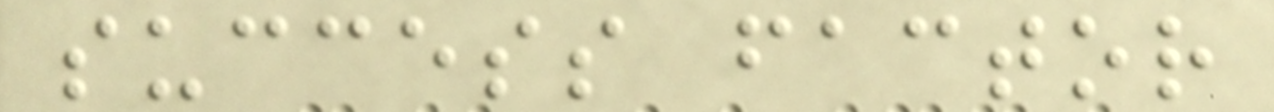success factor
